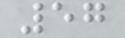57
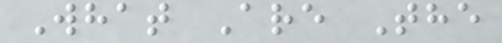What Are The
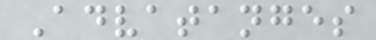Advatanges
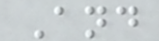And
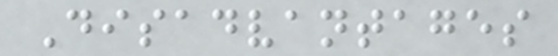Disadvantages
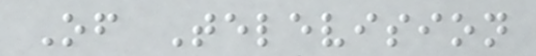Of Television
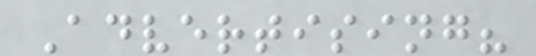Advertising?
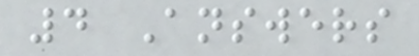4 Answers
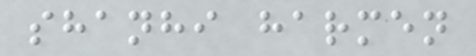shanhi harmen
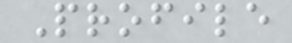Profile
